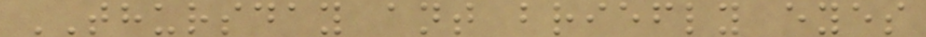THURSDAY ant briefly eyes
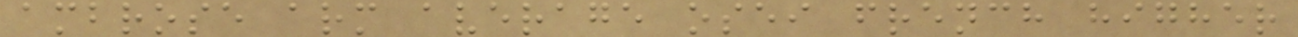ambrose arm average osei french higher
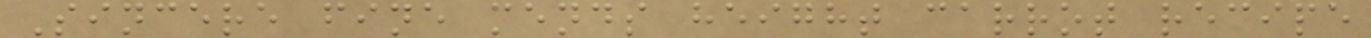Sincere fine mends height carrot recipe
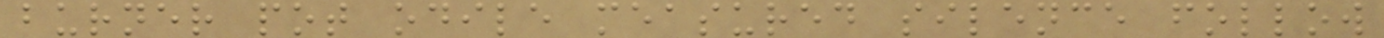burner pot odile measured silence follow
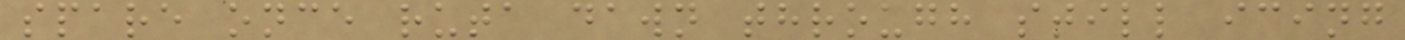spare once ruta dawn through still icing
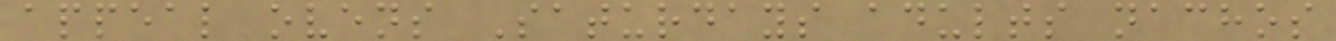appeal ovens Saturdays adults nachos
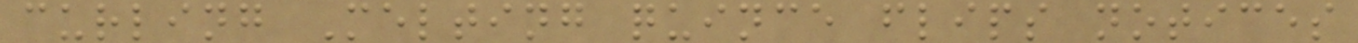curling Melting quince flips notices
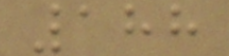188
